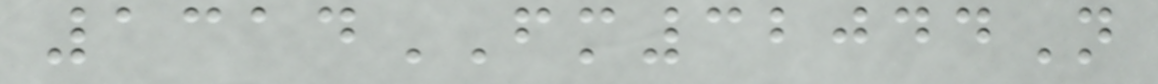1314FM32044N
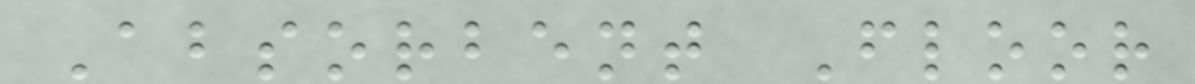Absorbent Floor
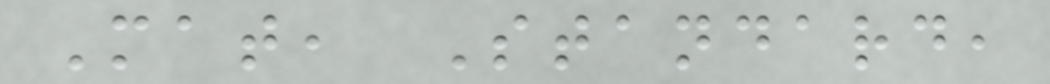Mat, Standard,
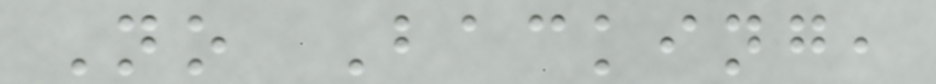No Backing,
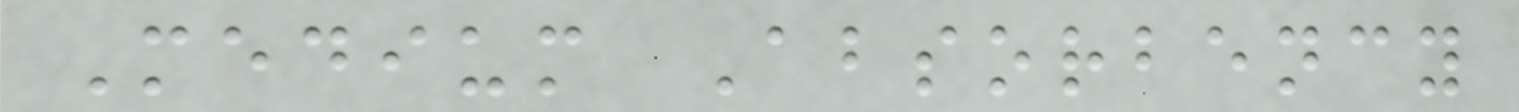Medium Absorbency
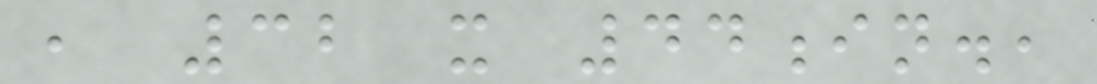, 32 x 44in.,
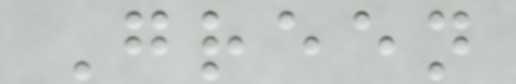Green
